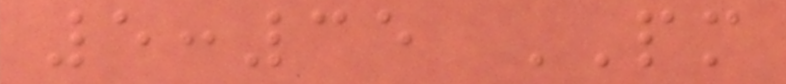5:35 PM
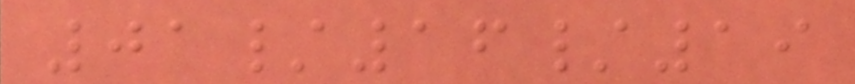01/16/19
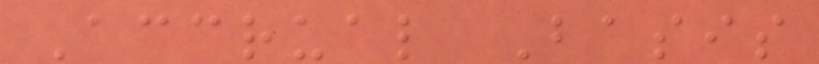Accrual Basis
